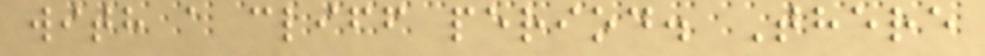with a cliff period. There
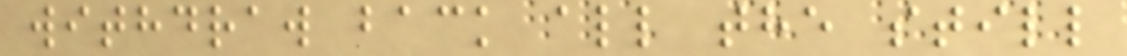withdraw back all the still
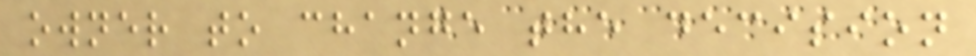owner to change the decision
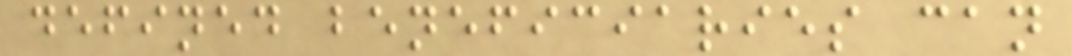defined beneficiaries can
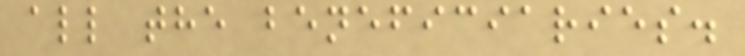all the beneficiaries.
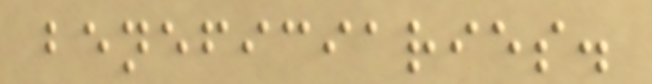beneficiaries.
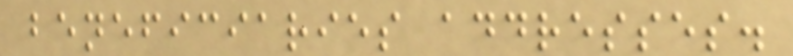beneficiaries addresses.
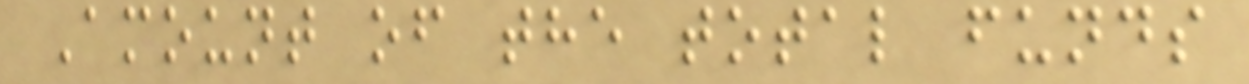Amount of the total funds
